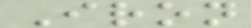Iron
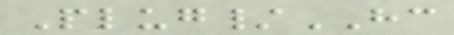Plug/HC
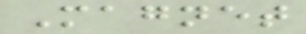Magnet
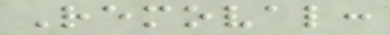Removal:
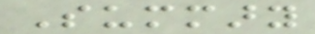Summary
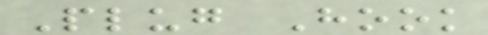Plug Hook
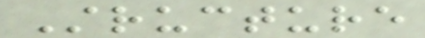Structure
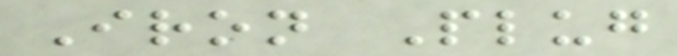Iron Plug
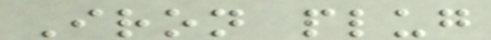Iron plug
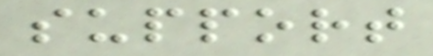support
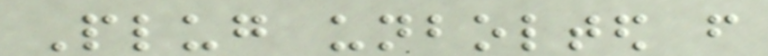Plug unbolted from
